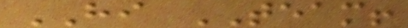HI TEAM!
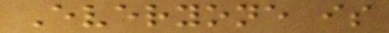Everyone is
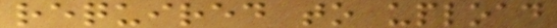required to upload
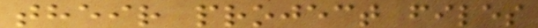their project files
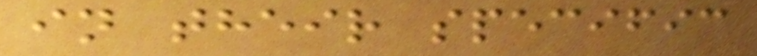in their specific
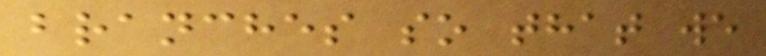branches so that we
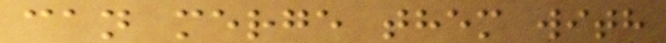can merge them with
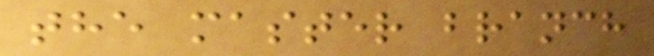the master branch
